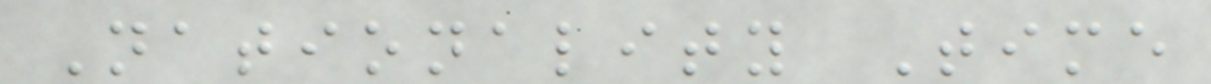Nationality Time
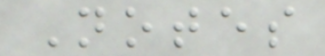Notes
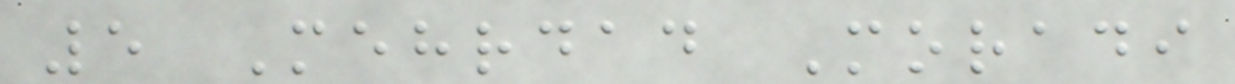5 Mehrdad Moradi
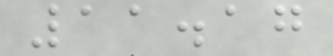11.17
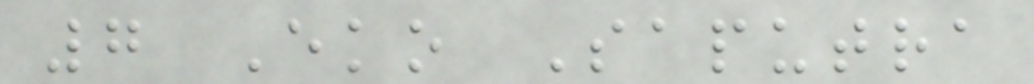7 Eko Saputra
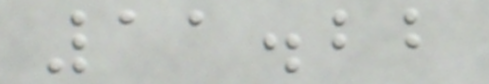11.22
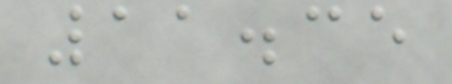11.35
